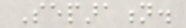Separation.
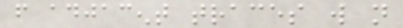from adjacent traces will not
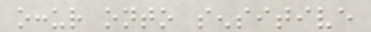occur onto sensitive
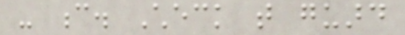- c. Check that guard
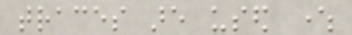traces are used where
